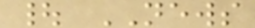| NEWS
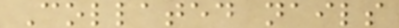Collated nails
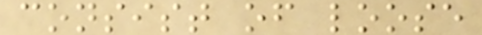consist of loose
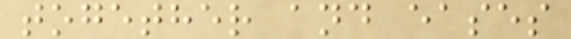together and eases
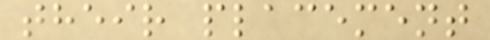their placement
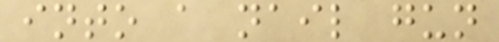into a nail gun
